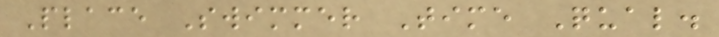Place Swimmer Time Qual.
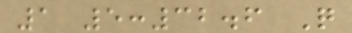1 5:32.6 Q
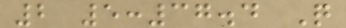2 5:37.4 Q
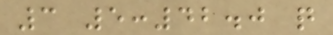3 5:42.0 q
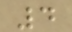4
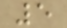5
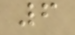6
